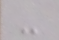-
